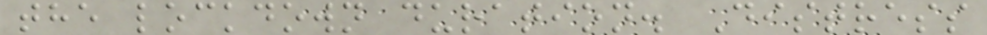the lockdown duration. Distress
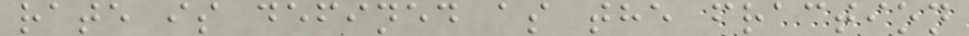rate is defined as the fraction
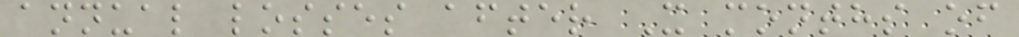annual losses after X months of
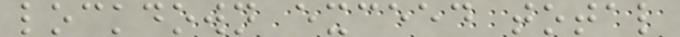lockdown exceed total
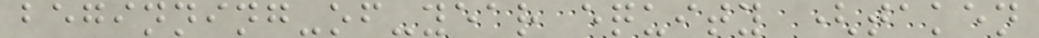beginning-of-year equity (taken
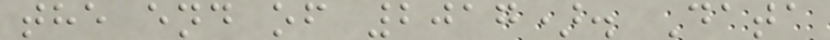the end of 2017). Data
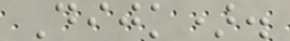Dijk).
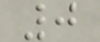0
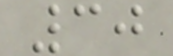30
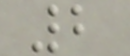2
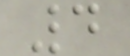4
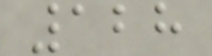128
